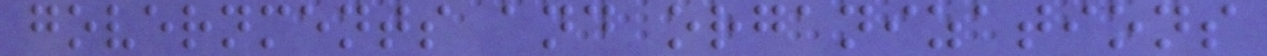governments and organizations
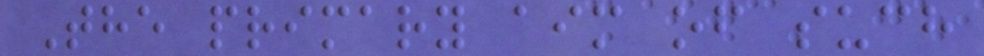The primary aim of such
